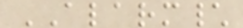ALARM\
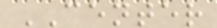CENTER
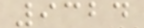9324
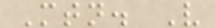Mtn. V
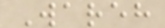Wareh
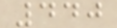440
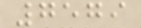7579
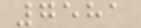7581
